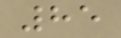85
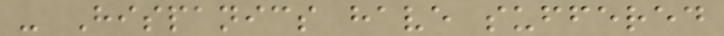- Hispanics have suffered
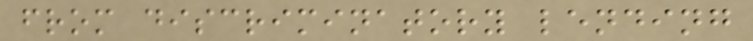from discriminatory lending
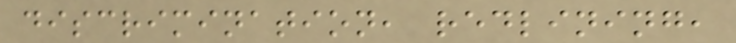discrimination, redlining,
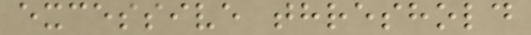excessive threshold
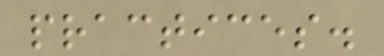practices.
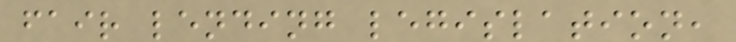fair lending legislation,
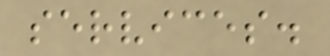services.
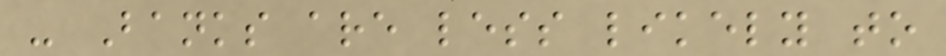- Banks are less likely to
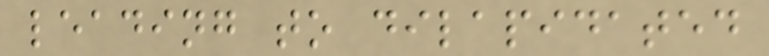leading to dilapidated
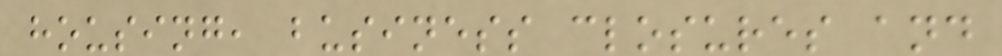housing, business closures and
